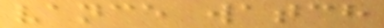vance watch
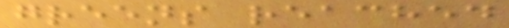greens reached
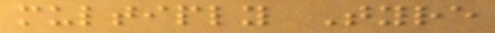multiply Tyre
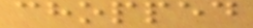chopped
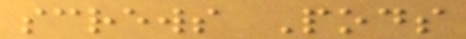screws Pods
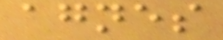agnes
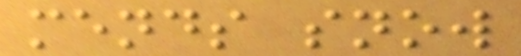mends snow
